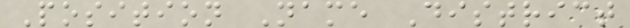Position Name District
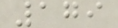179
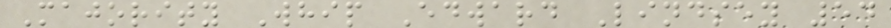Majority Whip Edward Lindsey 54
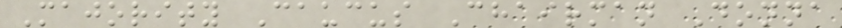Majority Caucus Chairman Donna
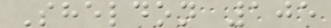Sheldon 105
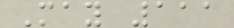May 111
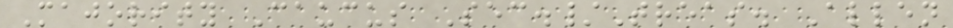Majority Caucus Sec./Treas. Allen
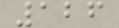126
